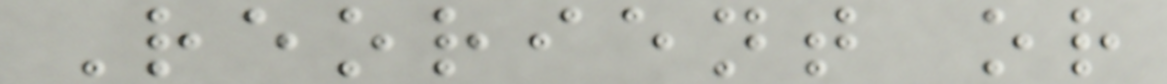Reorient or
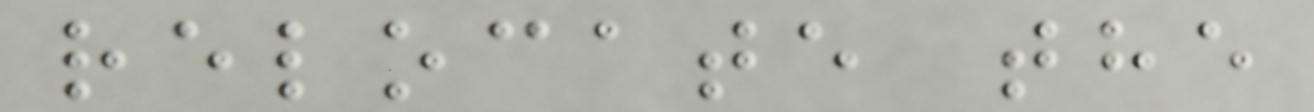relocate the
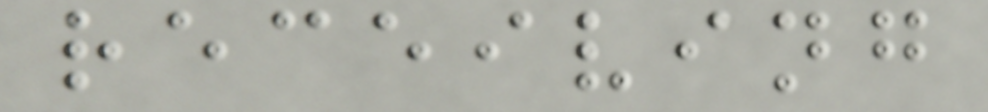receiving
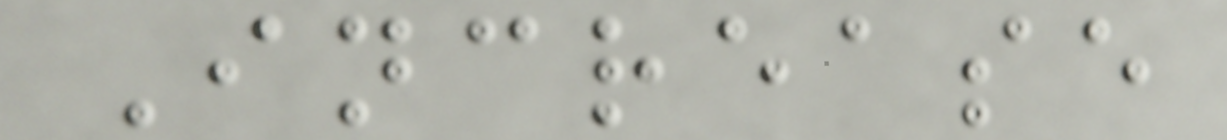Increase
